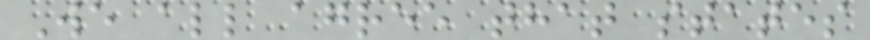We all agree that states
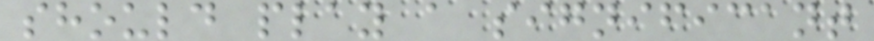should play a significant
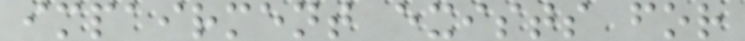impairment exists for
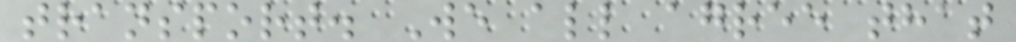transport. We all agree that
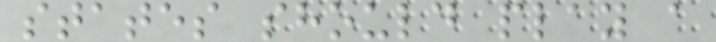states should play a
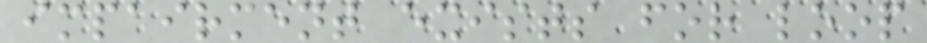impairment exists for loop
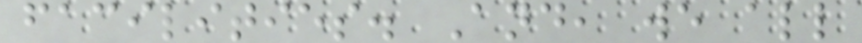facilities. And, we all
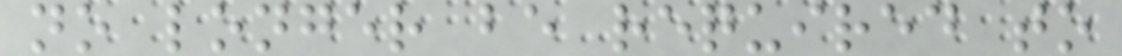no longer be required to
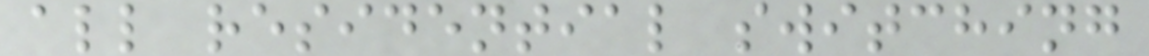all residential switching
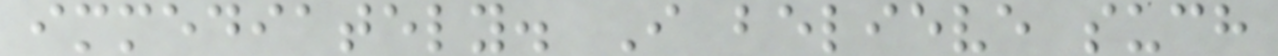immediately. I believe such
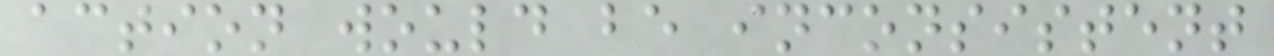action would be inconsistent
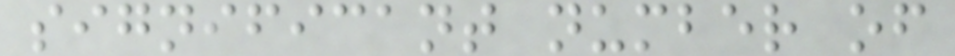significant number of
